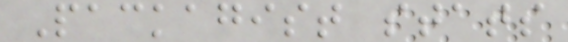Packagist stats
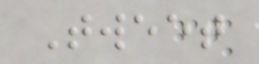Tweet
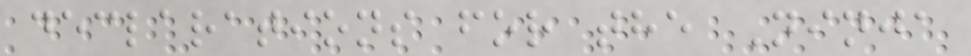declarations for the Ninja
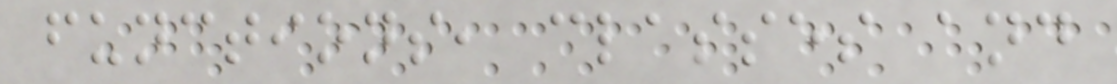functions, classes and
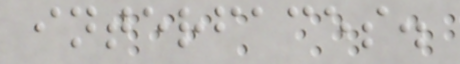interfaces.
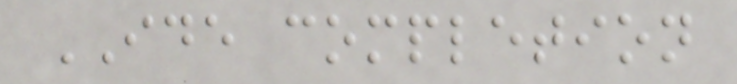IDE completion
